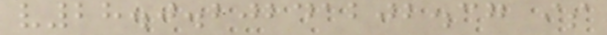v28.0.20241202.37 is
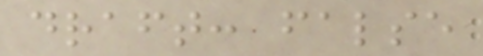draft: false
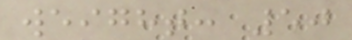weight: 50
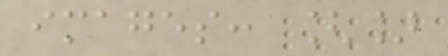images: []
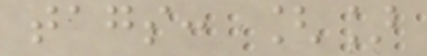tags: []
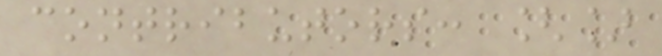contributors: []
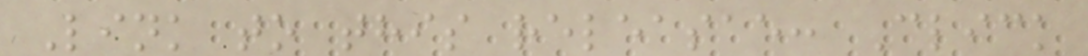Link to this releasae: Click
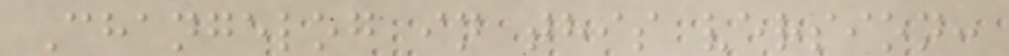Changelog in this version:
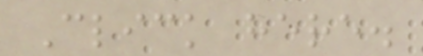Click here.
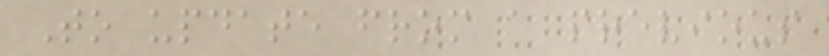To update from a previous
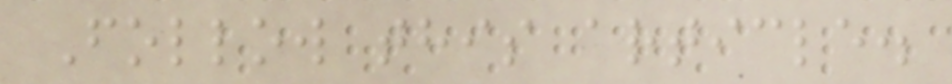Follow this article.
